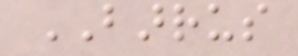BARRUS
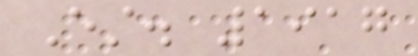Est. 1917
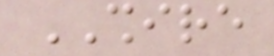SHIRE
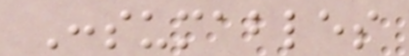Consumables
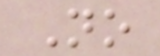No
